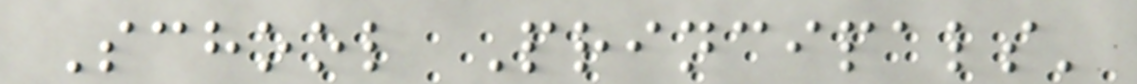School Principals'
